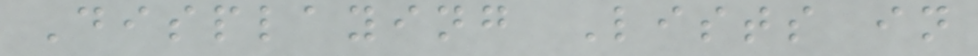Displaying Lists in
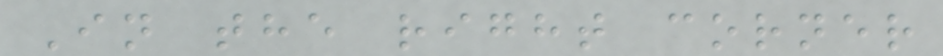In the right corner
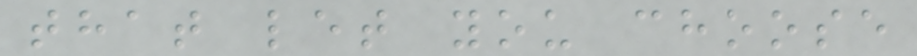that let you choose
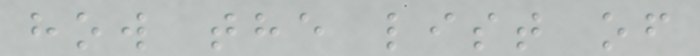how the list of
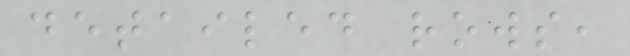detailed rows,
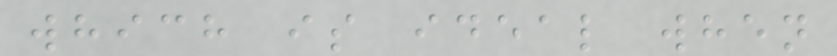which is ideal when
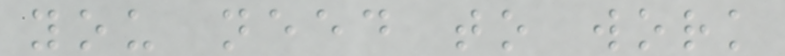you need to work
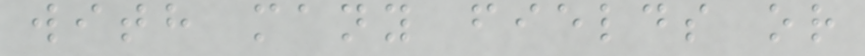with many fields or
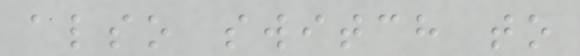also switch to
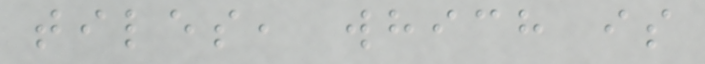tiles, which is
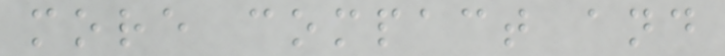more compact and
